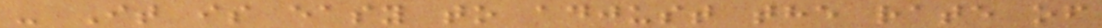- It is easy to adjust the rate of
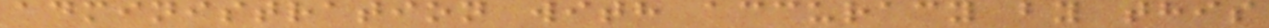administration with accuracy by this
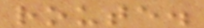route.
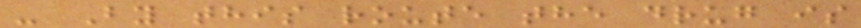- By this route the drug is
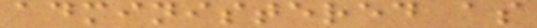administered as
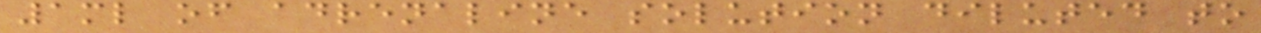1ml of adrenaline solution diluted to
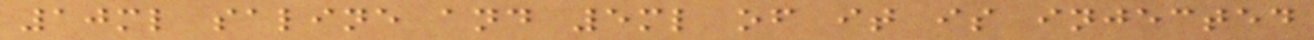10ml saline and 5ml of it is injected
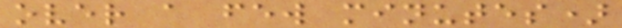over a few minutes)
